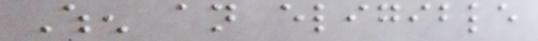When an eligible
